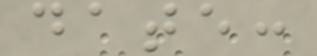date:
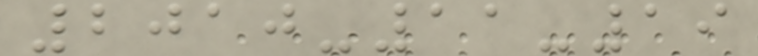2010-11-19
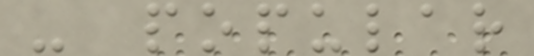- popular
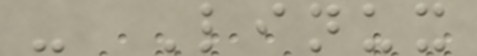- Linux
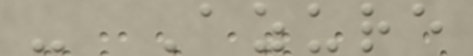- Azure
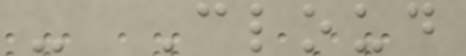- Cloud
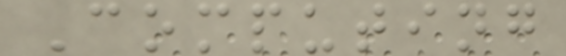Computing
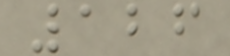126
